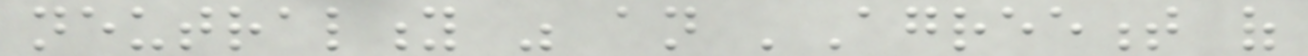neutrality was an 'Agreement of
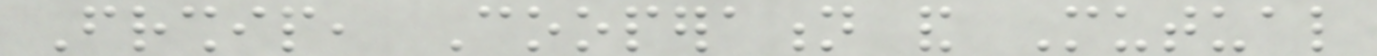Friendship, Cooperation and Mutual
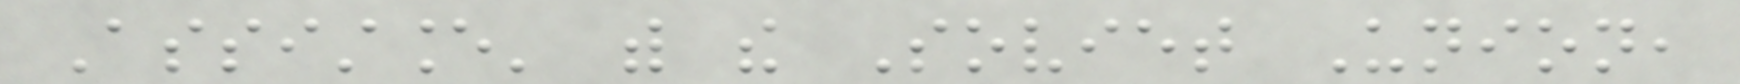Assistance' with the Soviet Union,
